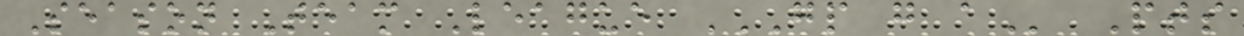Season Team League GP G A Pts
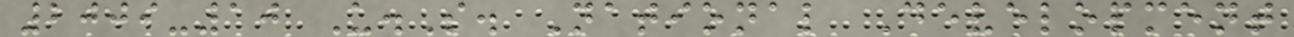2009-10 U.S. National Development
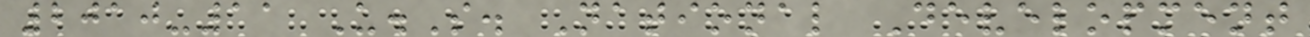2010-11 U.S. National Development
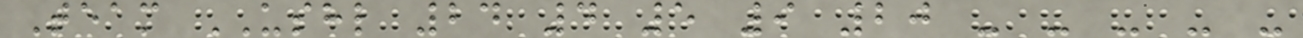Team USHL 24 4 5 9 20 - - - - -
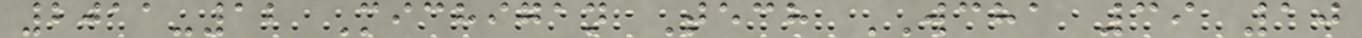2011-12 Michigan Tech WCHA 39 10
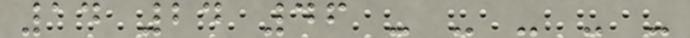14 24 46 - - - - -
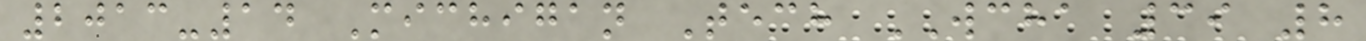2013-14 Michigan Tech WCHA 39 8
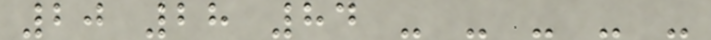20 28 84 - - - - -
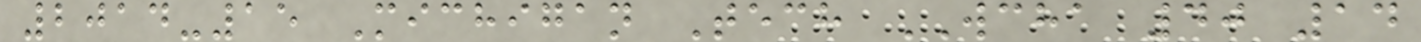2014-15 Michigan Tech WCHA 40 14
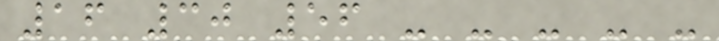16 30 56 - - - - -
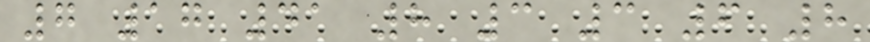7 17 41 8 3 3 6 8
